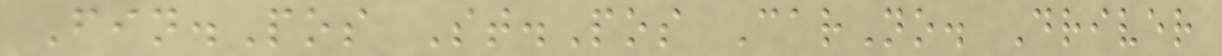Fin.Pos St.Pos CarNo. Driver
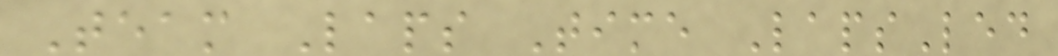Team Laps Time LapsLed
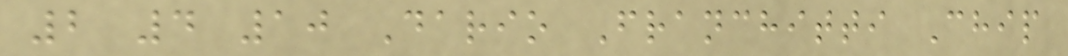2 4 10 Dario Franchitti Chip
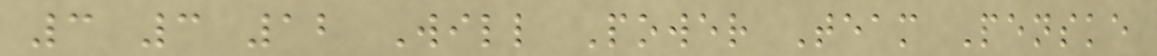3 3 12 Will Power Team Penske
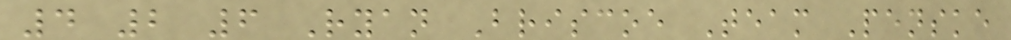4 2 6 Ryan Briscoe Team Penske
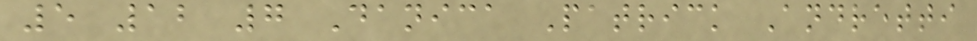5 12 7 Danica Patrick Andretti
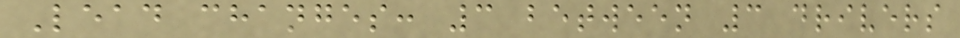Lead changes: 3 between 3 drivers
